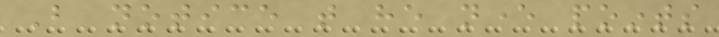But notice that he never points
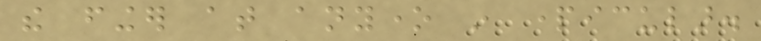the finger at anyone in particular.
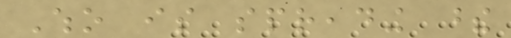Who is spreading these
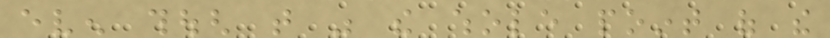even though that was the whole point of the
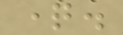question.
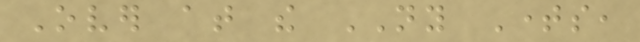Over at the NY Times,
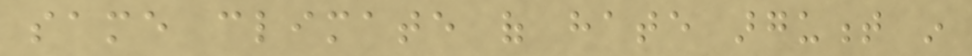same climate of hate argument in
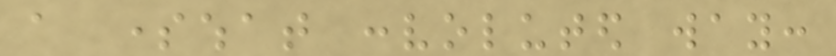a somewhat convoluted way:
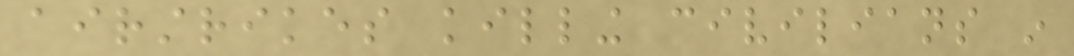airstrikes killing civilians in
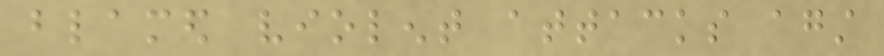blamed violent attacks against
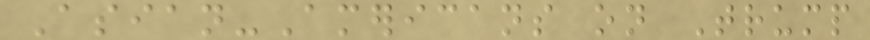Asian-Americans on Trump
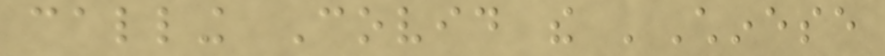calling Covid the 'Chinese
